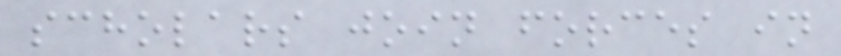scholars join forces in
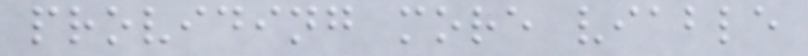providing more viable
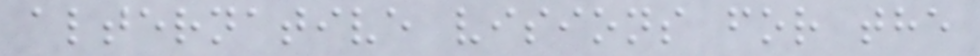alternative visions for the
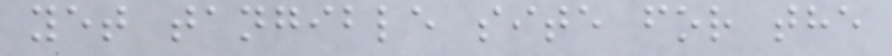yet tangible site for the
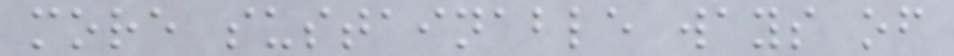more sustainable ways of
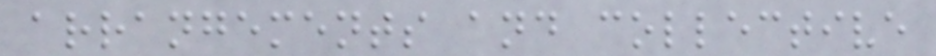arrangements and collective
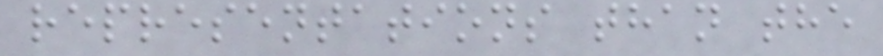representations than the
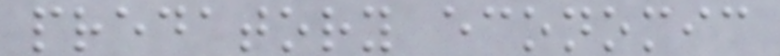predatory economic
